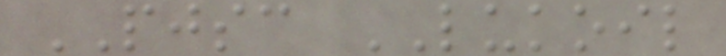PJSC LUKOIL
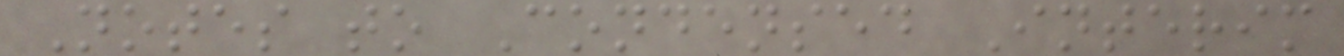Notes to Condensed Interim
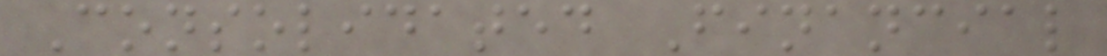Consolidated Financial
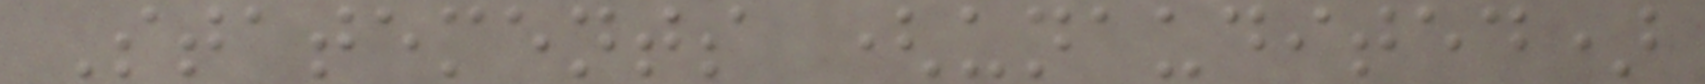Statements (unaudited)
